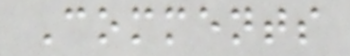Comments
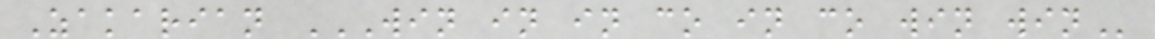Zakarian WIN IN IN CO IN CO WIN WIN
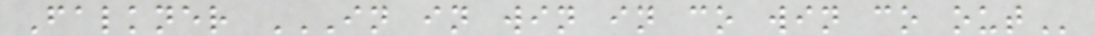Falkner IN IN WIN IN CO WIN CO OUT
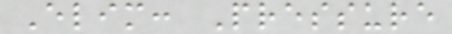Elim: Pressure
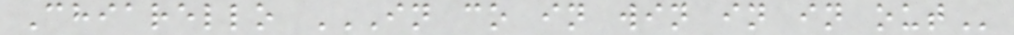Chiarello IN CO IN WIN IN IN OUT
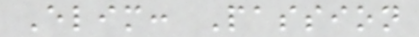Elim: Passion
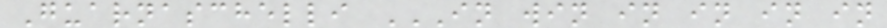Guarnaschelli IN WIN IN IN IN IN
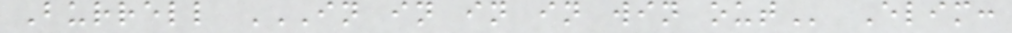Burrell IN IN IN IN WIN OUT Elim:
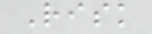Risk
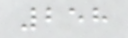258
